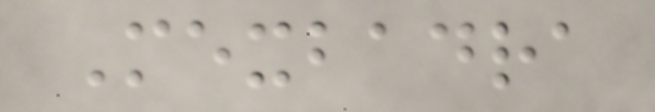Mexbadra
